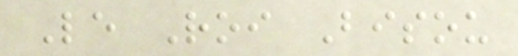Le Roi Bisou
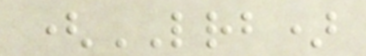(LRB)
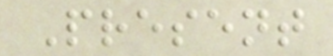Present
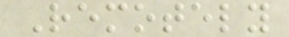Remotely
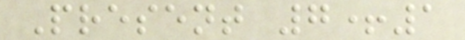Present 7+1
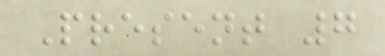Present 7
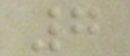7
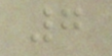7
